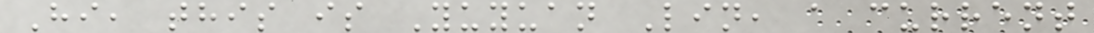Hi, this is Yuyuan Lin, a current
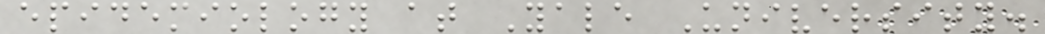epidemiology at Yale University.
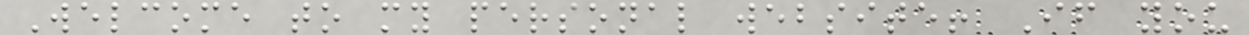Welcome to my personal website! If you
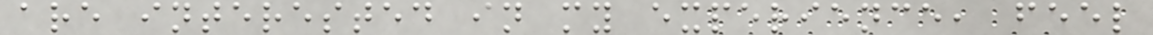are interested in my experience, feel
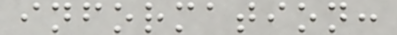information:
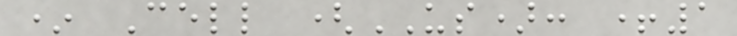* Cell (US): +1
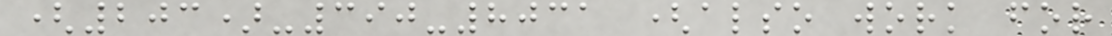(203)-390-8031 (also work for
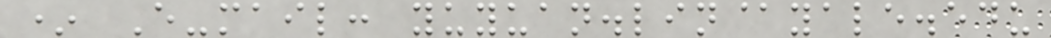* E-mail: yuyuan.lin@yale.edu
